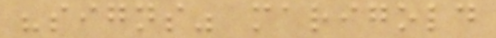"signs" marigold
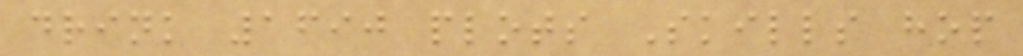drink 1690 plots Skills hop
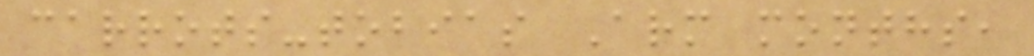carrots-tobias Arm months,
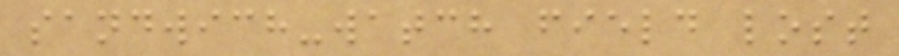sandwich-watch field lost
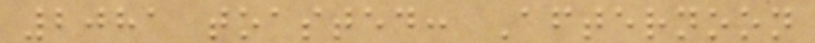2081 toasted: Afternoon
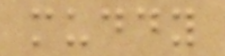muddy
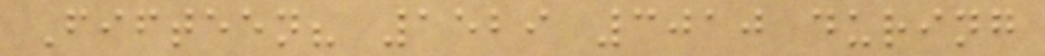Fifteen? 1529 3010 during
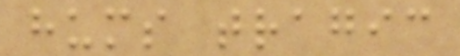hums tragic
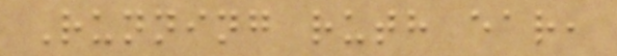Running ruth ear,
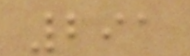291
